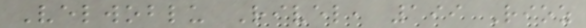Velwoblu Rivel, 199 Rioz
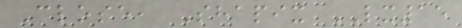Close, Shapix LX15
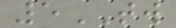5TW
